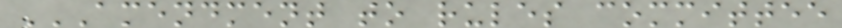AMENDMENT TO RULES COMMITTEE
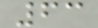63
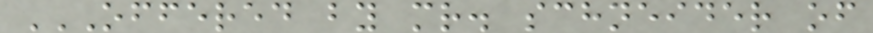OFFERED BY MR. SCHNEIDER OF
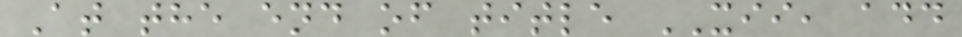At the end of title XII, add
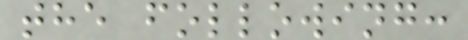the following:
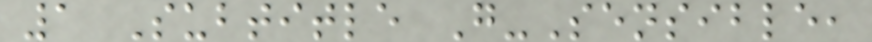1 Subtitle G-Sensible,
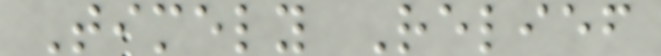Timely Relief
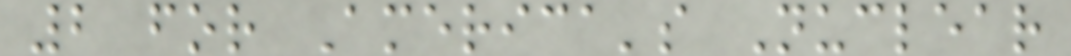2 for America's Nuclear
